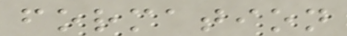formation
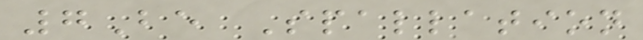7Be Spallation
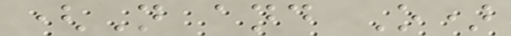(N and O)
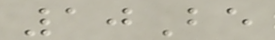10Be
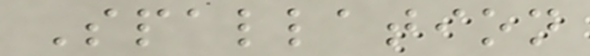Spallation
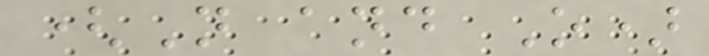(N and O)
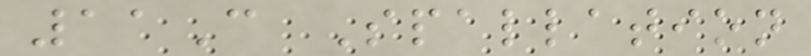11C Spallation
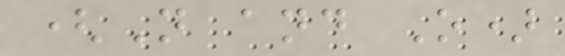(N and O)
